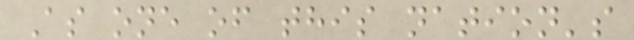As one of this nation's
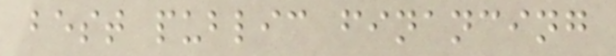best public financing
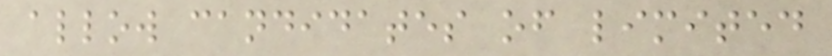allow candidates of limited
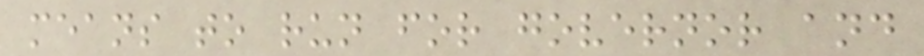means to run for governor and
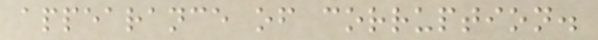appearance of corruption.
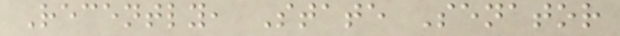Recently, State Senator
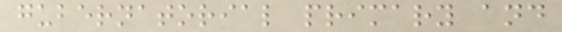gubernatorial primary and
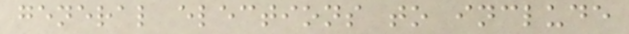general elections to include
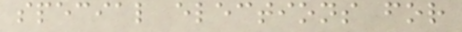special elections for
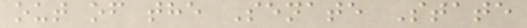out of the Senate State
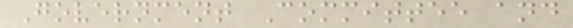Government Committee and
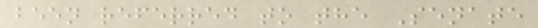been referred to the Senate
